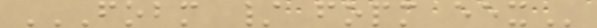FOBM / FOPM EEX
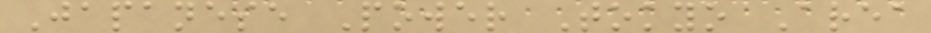Japanese Power Tokyo Area
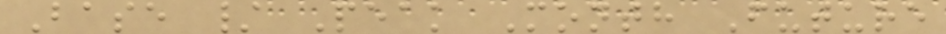Base / Peak Month Future
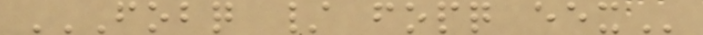FOBQ / FOPQ EEX
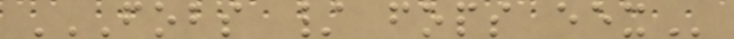FOBS / FOPS EEX
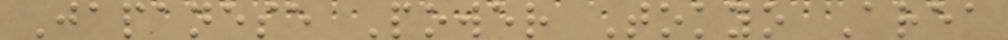Japanese Power Tokyo Area
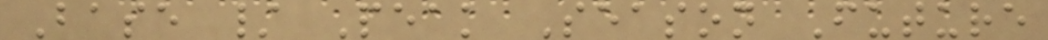Base / Peak Season Future
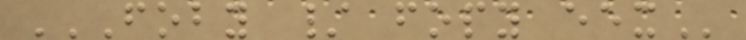FOBY / FOPY EEX
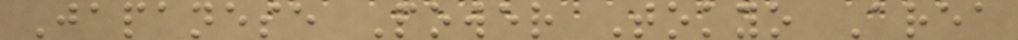Japanese Power Tokyo Area
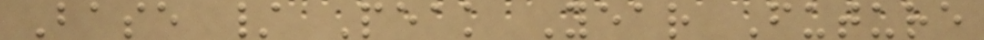Base / Peak Year Future
